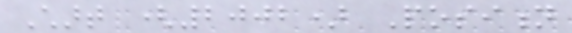Chart (2002) Position
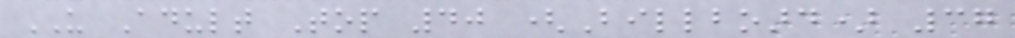US Adult Top 40 (Billboard) 37
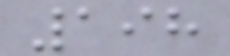198
